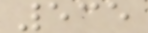535
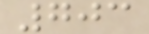703
